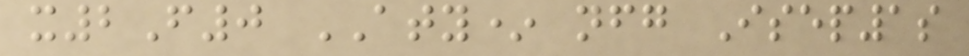x2F0 ATY* nfg Isep1s
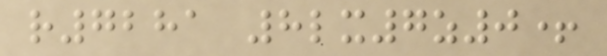r7281 8lx7z0+
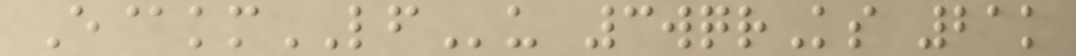E@kmLFu 3wqrKs 21k
